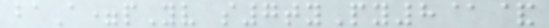baA=pYv s7tyPy8@&
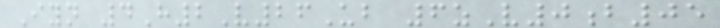Iyn 4H2V26Ub 6zV0b05
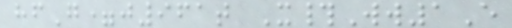hfG=j961t X#Ww1E
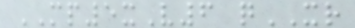MP5xV6 qXR
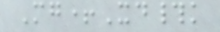Mg+Xd#k
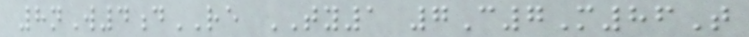8nW4dRE TY1 7C7M86T
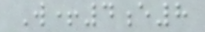W+4e8
